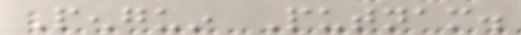Penguin Putnam.
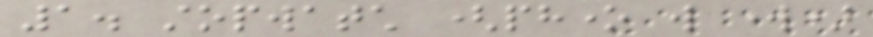1. stopwatch (phone will work)
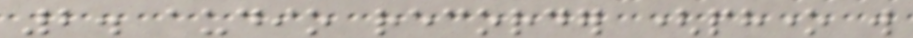2. audio recorder (phone will
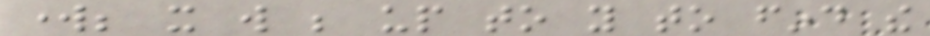work; it will be up to you to find the
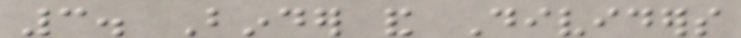3. Binder and Dividers
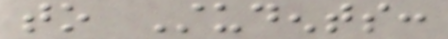to Students:
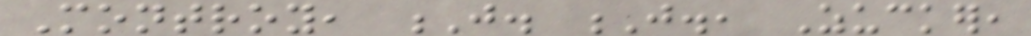Montroy, J. J., Zucker,
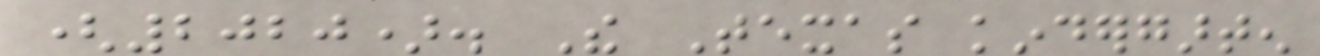(2020). The Texas kindergarten
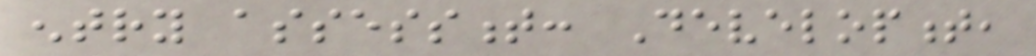entry assessment: Development,
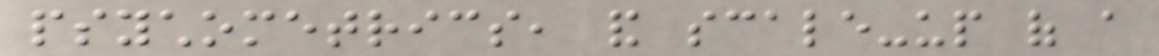psychometrics, and scale-up of a
